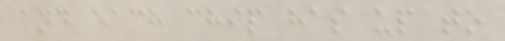and each chip has up to
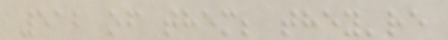512 of them; they're
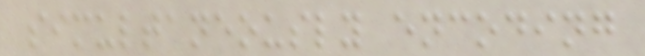simultaneously encoding
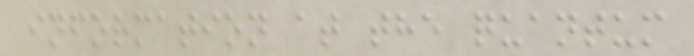information at the quantum
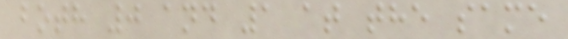both 0 and 1 at the same
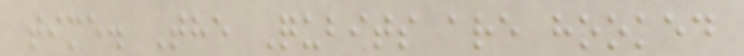time. The Qubits are hooked
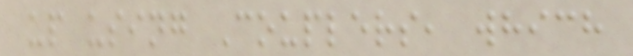up using Couplers, which
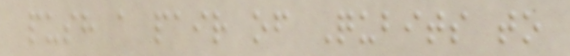push a pair of Qubits to
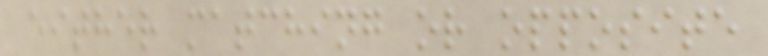either matching or opposite
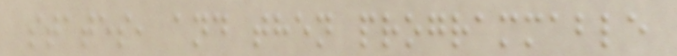states, and then programmable
